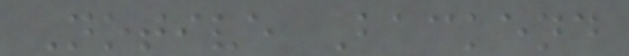Notive Backend
